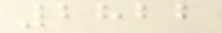2822
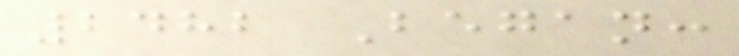2482 Began:
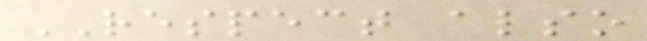RESPECT also
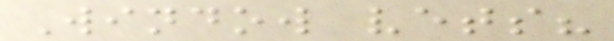Window vets?
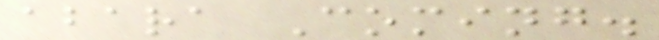abara Coming.
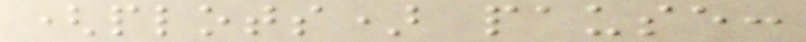(plots) pause:
